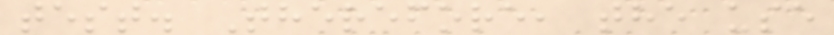test. Therefore, the use
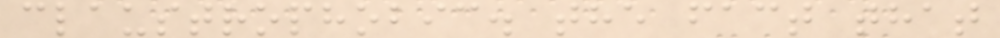claustrophobic. the fact that
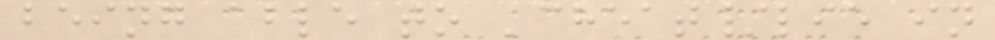being able to 'cheat/lie in
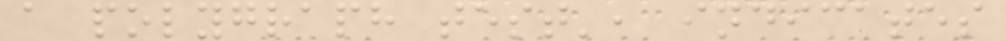a polygraph test', indicates
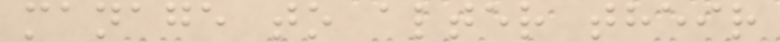manage to alter their
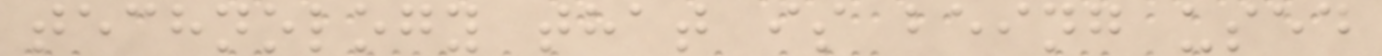technology that is being used
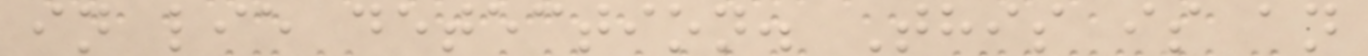in lie detection. This is an
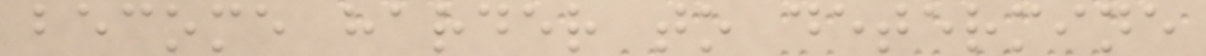become harder to determine
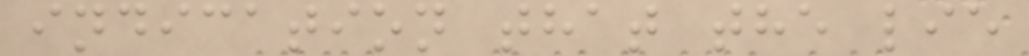indication that the lie
